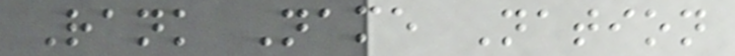Rank Name Nation
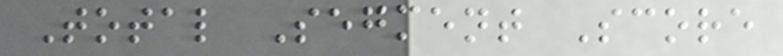Total Segment Score
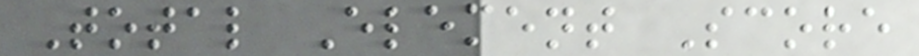Total Element Score
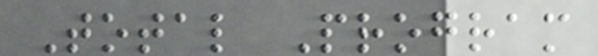Total Program
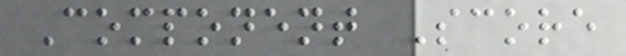Component Score
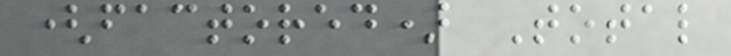(factored) Total
